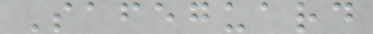Safeguard
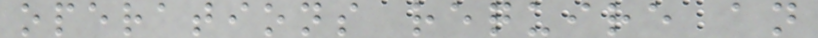operations require an
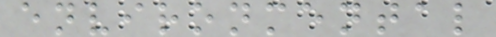environmental
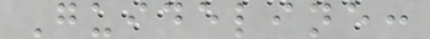Guideline:
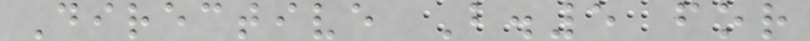Directive B.5 for
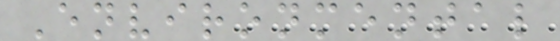Environmental
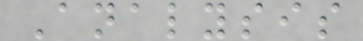Analysis
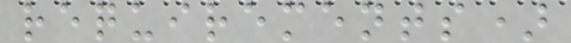requirements)
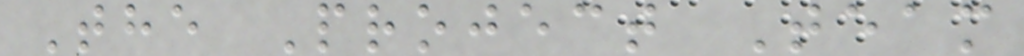The Project Team
